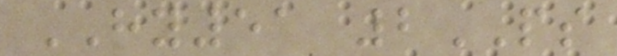HY51 2PS
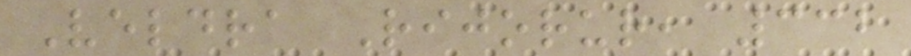Veldra Rijorur, 332
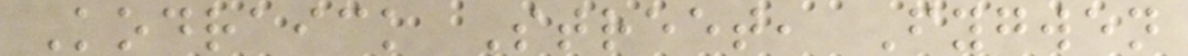Kodraick Street, Fygwen
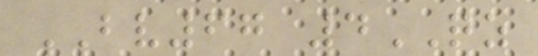BV67 4QZ
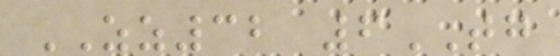ZZ32 6TG
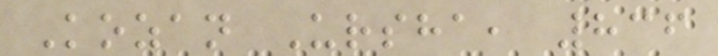Kozan Ursha, 836
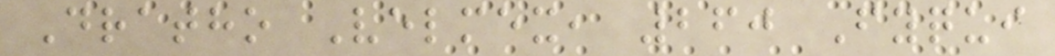Dratho Velmex, 260 Fyqui
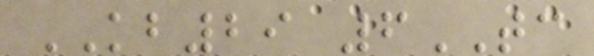KB29 6TC
